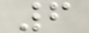6
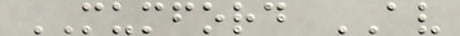MUMFORD AV
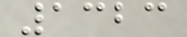1323
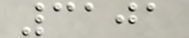3101
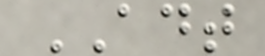ADT
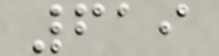619
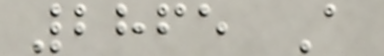2865 A
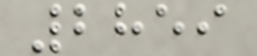2859
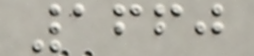1660
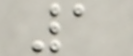1
